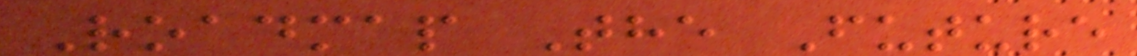Roadmap The Future
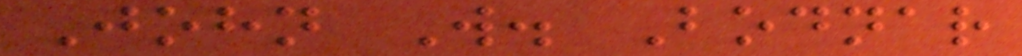John W. Bodnar
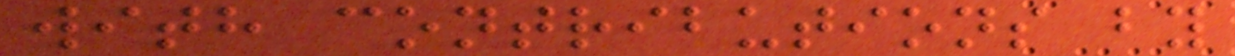with contributions by
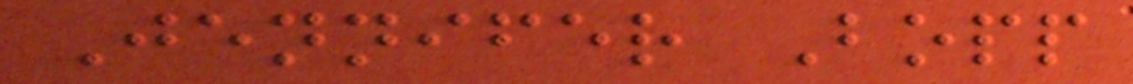Jennifer Bopp
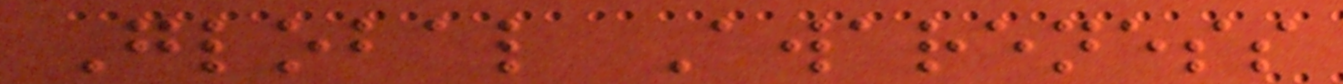Global Awareness
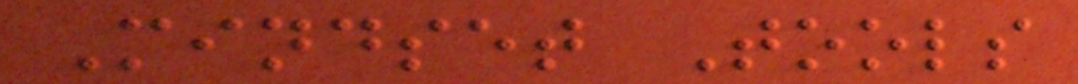Mindset Tools
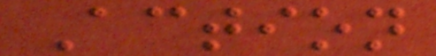Action
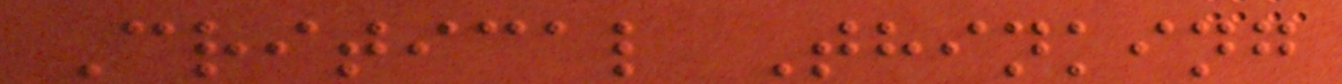Critical Thinking
